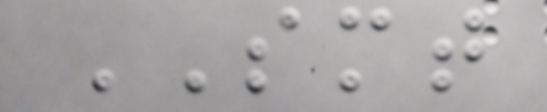SMT
